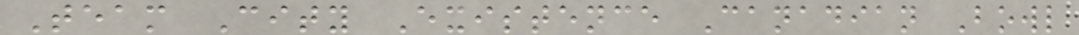Team City Existence Canadian Bowl
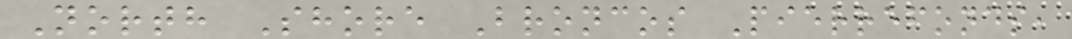North Shore Broncos Pierrefonds,
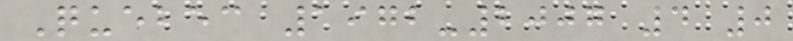Quebec 1972-2007 4 0
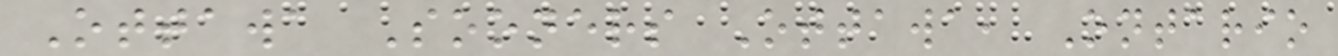Ottawa Sooners Ottawa, Ontario
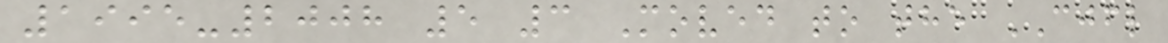1995-2008 5 3 Moved to the CJFL
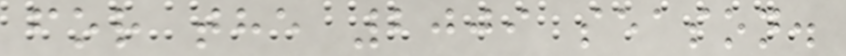for the 2009 season.
